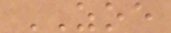ZOE
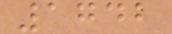1742
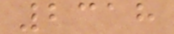2318
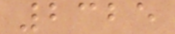2325
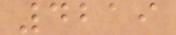4219
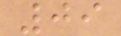09
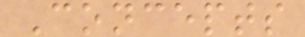Concepts
